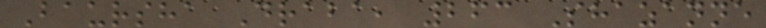Baursha Draba, 263 Shazanne
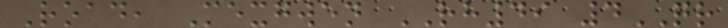Road, Mexgwen RH49 4QR
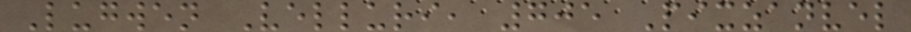Lugwen Velluri, 705 Pixzanvel
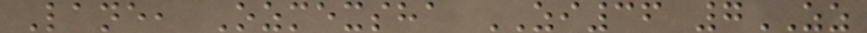Lane, Ozmexsha ZI36 7ZZ
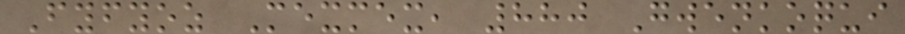Fyfyoz Mexmex, 880 Gwenkoqui
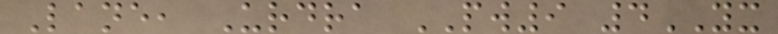Lane, Urdra PW9 4YX
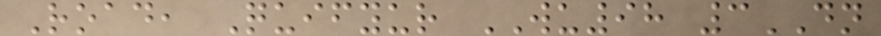Road, Quifyur WU98 3DN
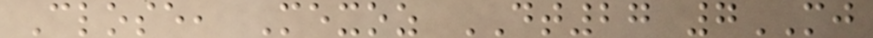Close, Mexoz DT27 7MJ
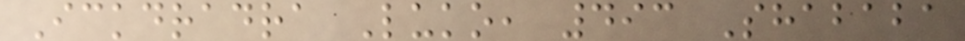Ickdradra Luko, 493 Shababa
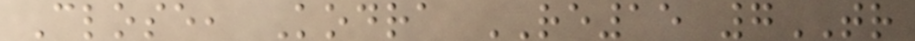Close, Kodra RE15 7TR
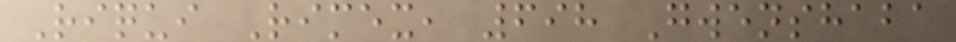Riqui Rimex, 698 Gwenshaba
